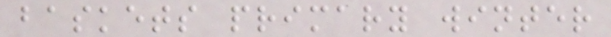baskets primary winter
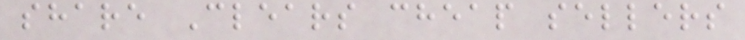share Clears cheap sellers
